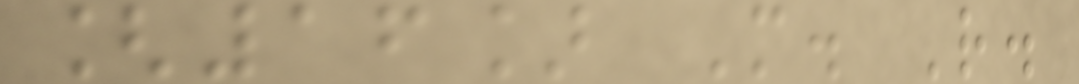[16] M. R.
